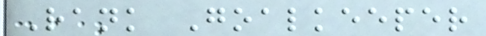Rank Goalkeeper
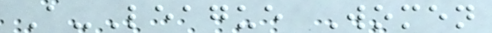A-League Women
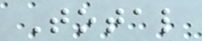Total
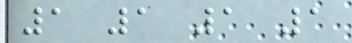1 1 1 1
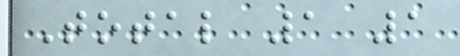Total 1 1
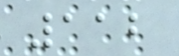112
